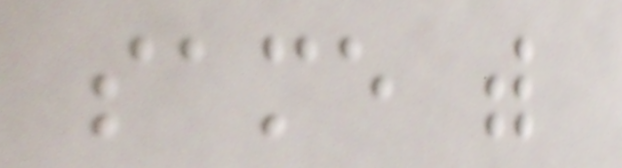same with
